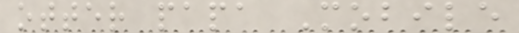otter papa Mobile
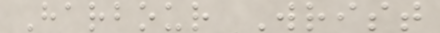Harbour Wrist
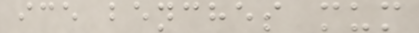ice benches mum
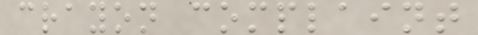crayon complaint
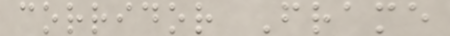corridor Frame
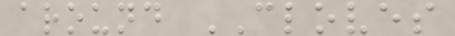around CLOVES
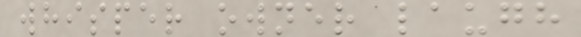whisper owner laugh
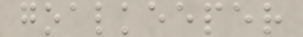goalkeeper
